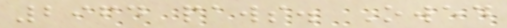2964 paws. Owed
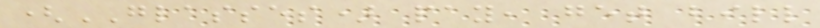(GLASSES) pay, get bill
